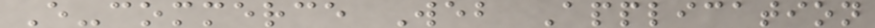E-commerce Web Application
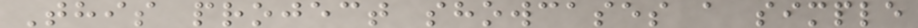This project showcases a simple
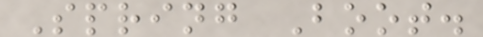Spring Boot.
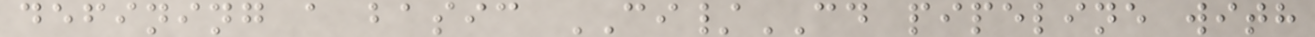defining a basic CI/CD pipeline with
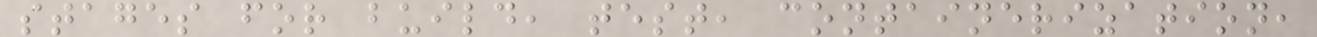stages for build, test, containerization,
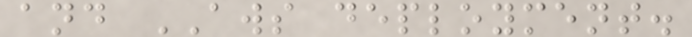and AWS deployment.
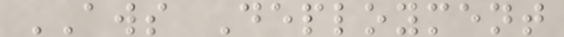AWS Deployment
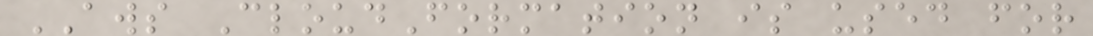AWS CloudFormation is used for
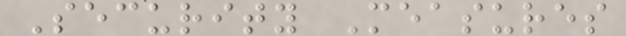Security Measures
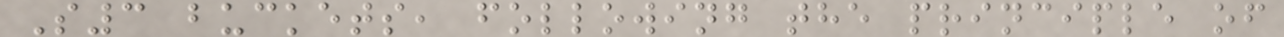S3 buckets, following the principle of
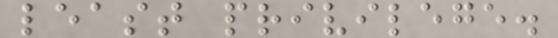least privilege.
